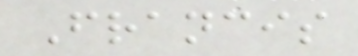Francis
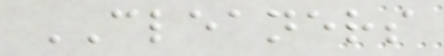CLEANERS
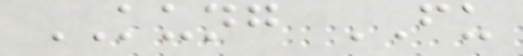KUNG FU
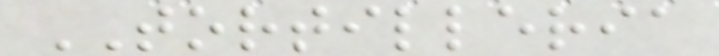TORTILLERIA
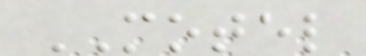MOTEL
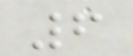6
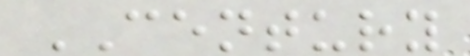CENTURY
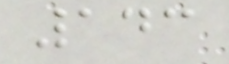143
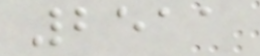2511
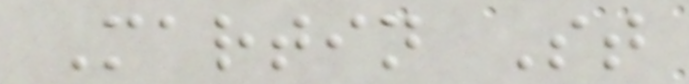Martin St
